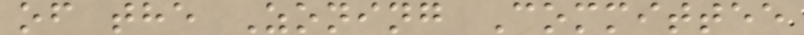of the Zoning Committee
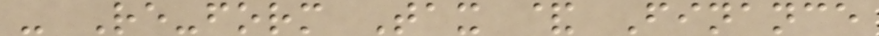- Re-form Tax & Finance
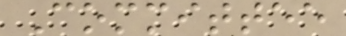Committee
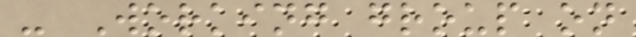- Working group on
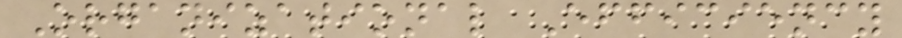Organizational Efficiency
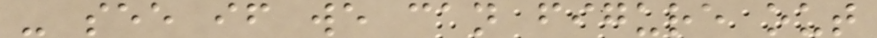- see if we can figure out
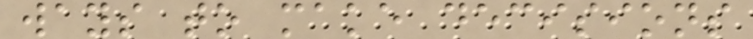ways to make decisions
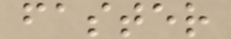faster
